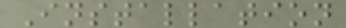Installation
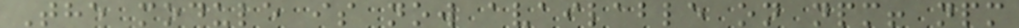The module is now available on npm! npm
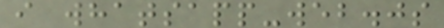i whatsapp-web.js
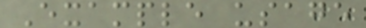Example usage
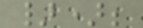});
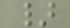}
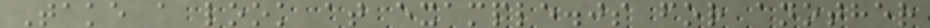Take a look at example.js for another
